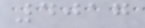4017
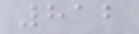812
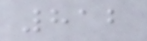812
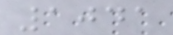1041
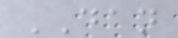DAN
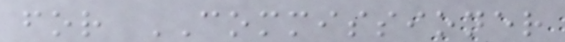for COMMISSIONER
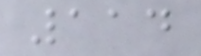114
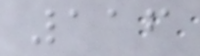116
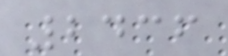2436
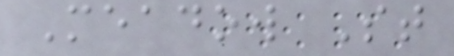Meadow St
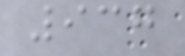937
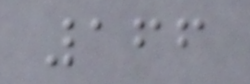166
